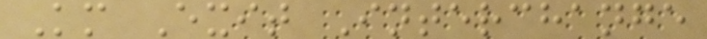Km Exit Interchange
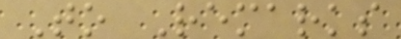To Remarks
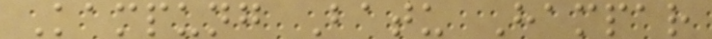Kampung Batu Hampar
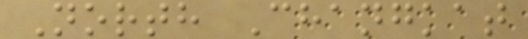North Changkat
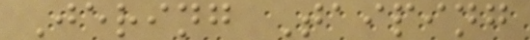Jering Taiping
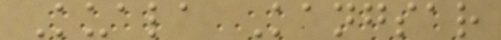Kuala Kangsar
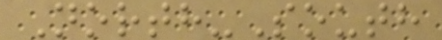North-South
